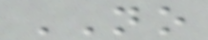NO
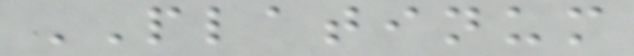PLATINUM
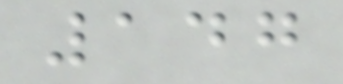147
